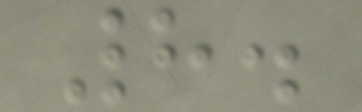8.
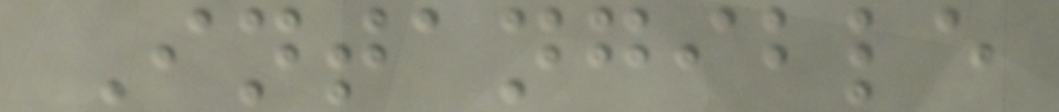Intangible
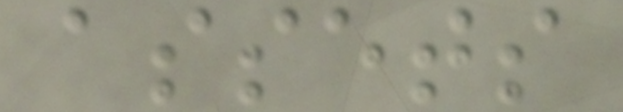assets
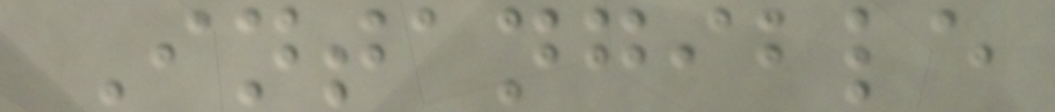Intangible
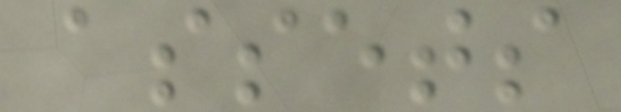assets
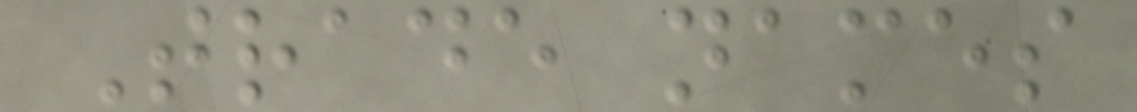Trade names
